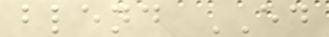blend ED
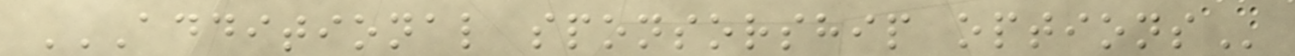ADDITIONAL SPONSORSHIP OPTIONS
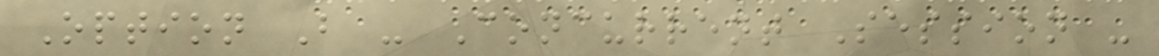Option B - Concurrent Session -
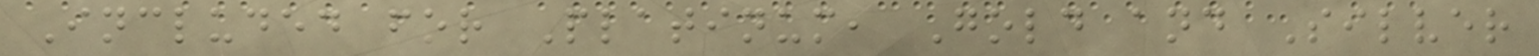Included for Platinum, Gold and Silver
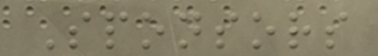Sponsors
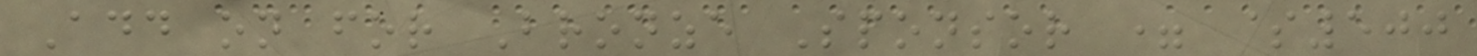Add on for Bronze Sponsor = $500
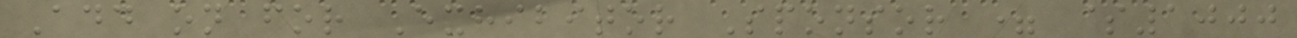Add on for Exhibitor Sponsor = $1000
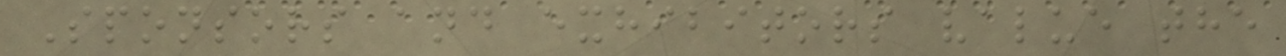Sponsors and exhibitors value the
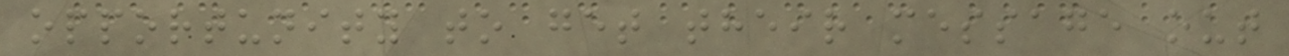opportunity to get their message out
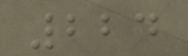224
